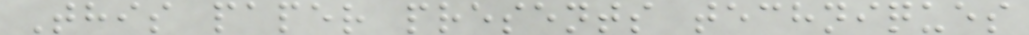This paper presents techniques
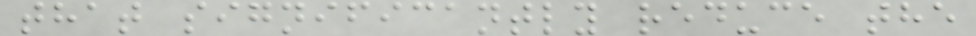that significantly reduce the
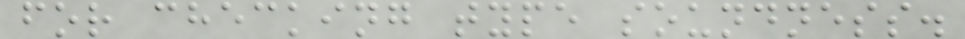for checking type soundness.
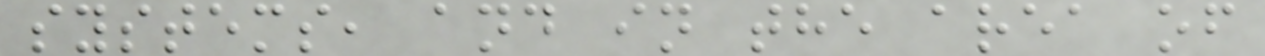systems, and in the area of
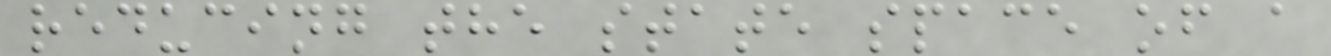reducing the state space of a
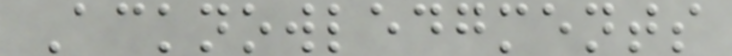Acknowledgments
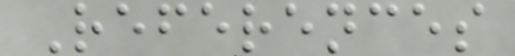References
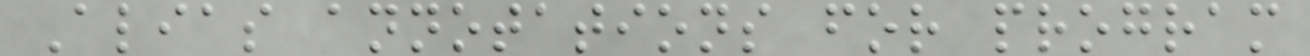Alias annotations for program
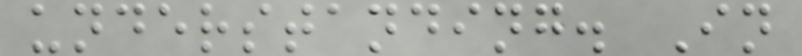understanding. In
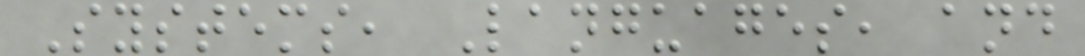Systems, Languages, and
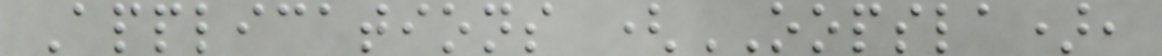Applications (OOPSLA),
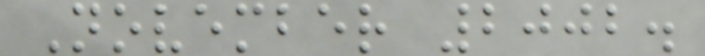November 2002.
